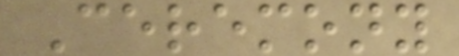Ceremony
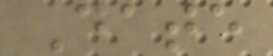Date
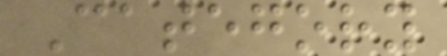Category
